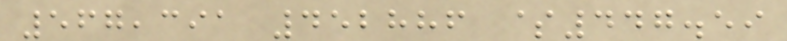567,391 452886 $447.59
